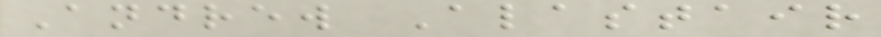Andrew Alastair
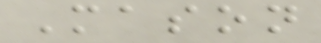Mason
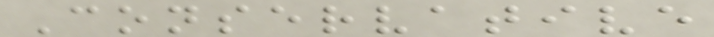Conservative
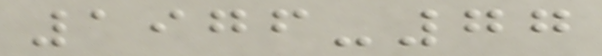1976-77
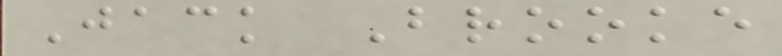Jack Brooke
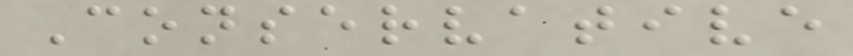Conservative
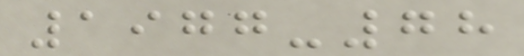1977-78
